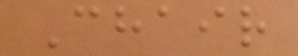Chair
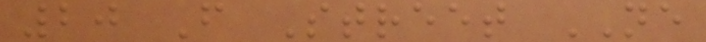20 F Street NE
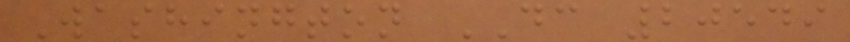Washington DC 20549
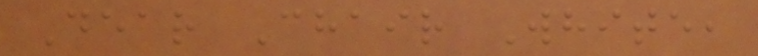Dear Chair White,
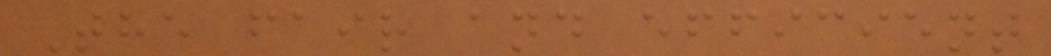The fair and efficient
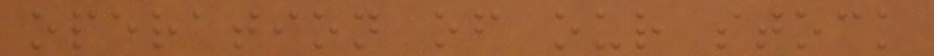operation of our stock
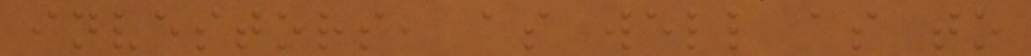investors, as well as to
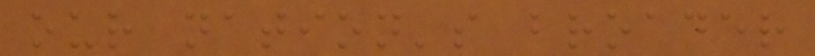our nation's broader
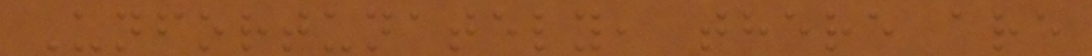Unfortunately, there are
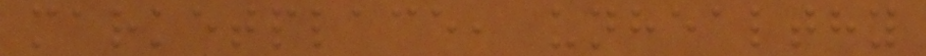marketplace, unhealthy
